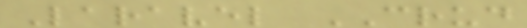Laravel CRUD
